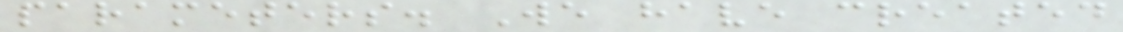parameters. We have created
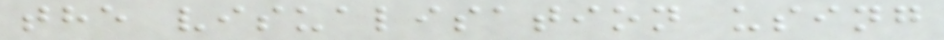the visualisation using
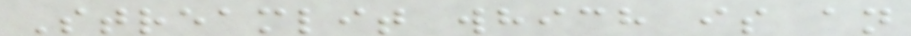Streamlit which is an
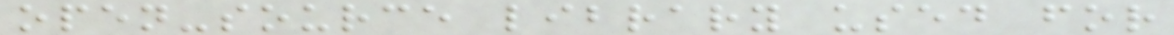open-source library used for
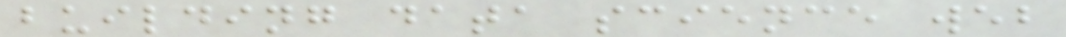building data science web
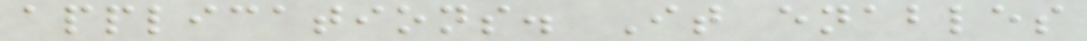applications. It enables
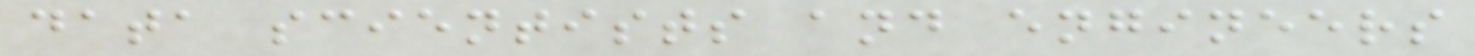data scientists and engineers
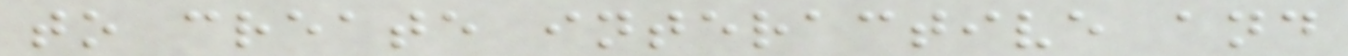to create interactive and
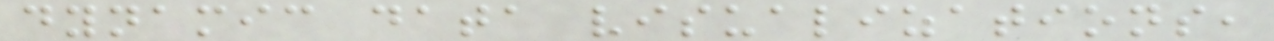dynamic data visualizations,
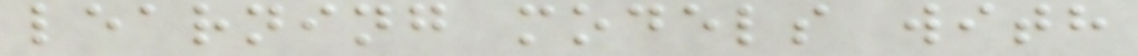learning models with
